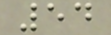54
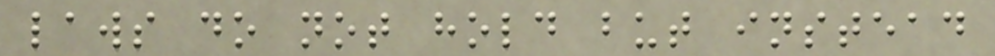laws do not hold but instead
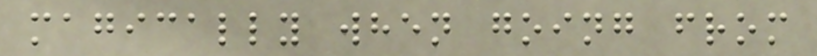magically when going from
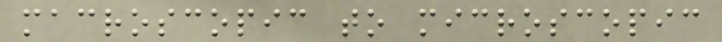macroscopic to microscopic
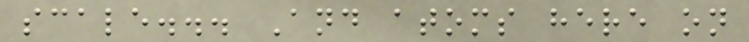scale... And atoms here on
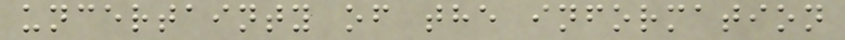uncertainty of the information
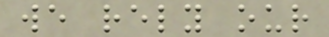we rely our
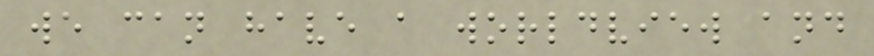we can have a worldview and
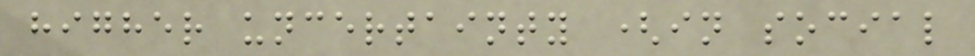higher uncertainty (in social
